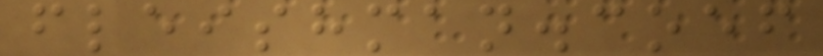fleishman.coef
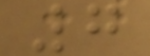7
